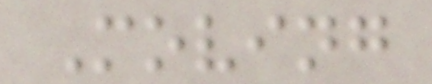Moving
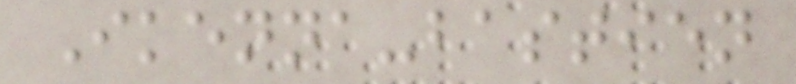Ikenna-bastien
